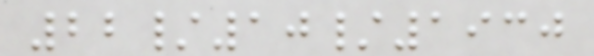22/10/1930
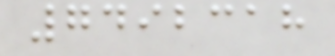7492318
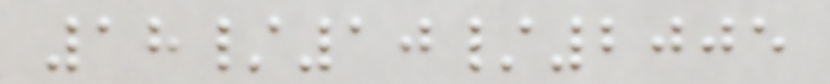18/10/2005
